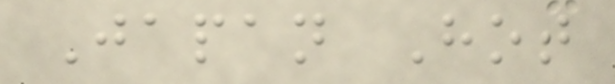Japan Hot
